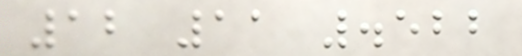12 11 .522
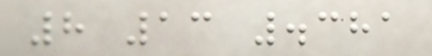8 13 .381
